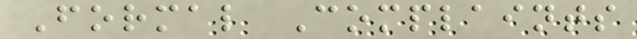Formal Complaints
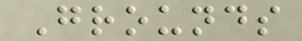Grounds
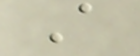A
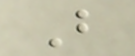B
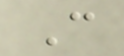C
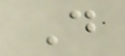D
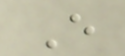E
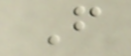F
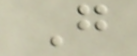G
